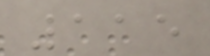115
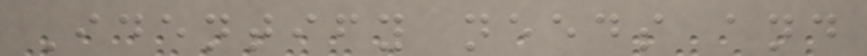Identify needs and
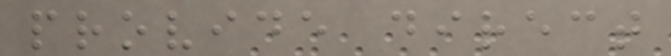provide direct
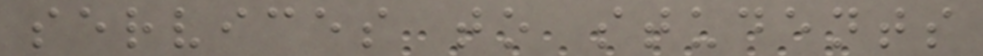services to students
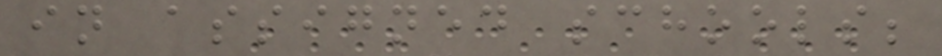in assigned schools;
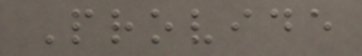Provide
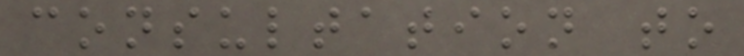consultation to
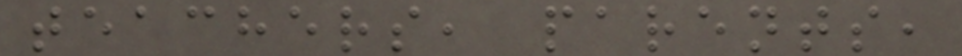teachers, parents,
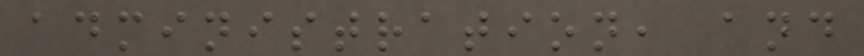administration, and
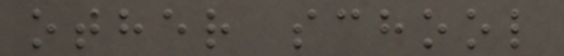other school
